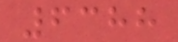6388
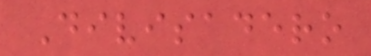Divisadero
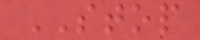STOP
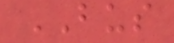BUS
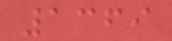1369
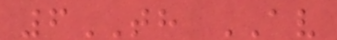6TH AV
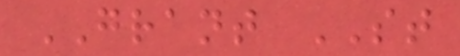GRANT ST
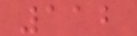112
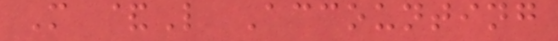M &L Accounting
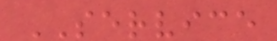SERVICE
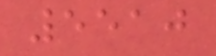5510
